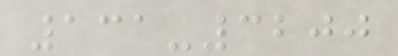131-3200
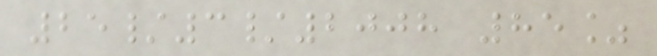25/3/2008 85%
